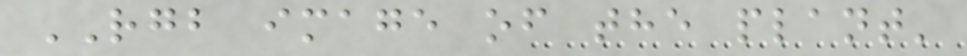RGB image of the plant'
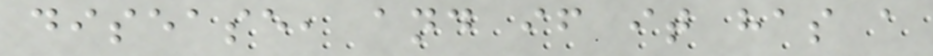disease, and if it has a
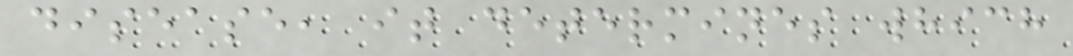disease, it determines which
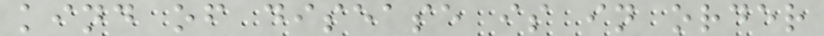kind of disease is in order
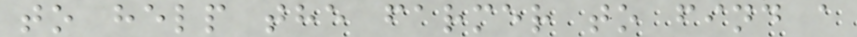to help the farmer to find a
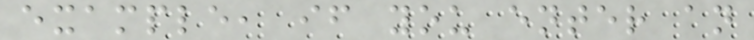example, if you enter an
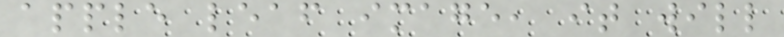apple leaf image, it will
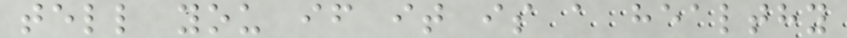tell you if it is a healthy
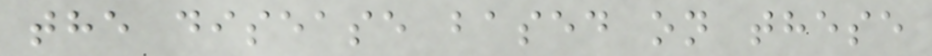the disease based on these
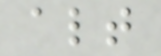alt
